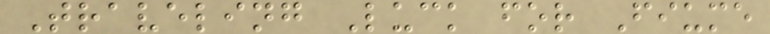Traveling Luck for Fiume
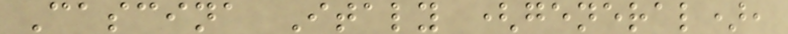Cascina Italy (general),
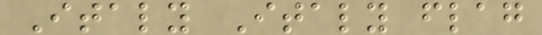Italy Italy flag
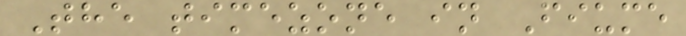The timezone in Fiume
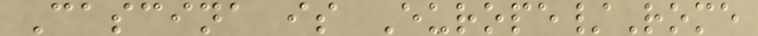Cascina is Europe/Rome
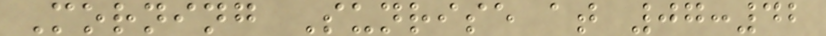Morning Sunrise at 07:42
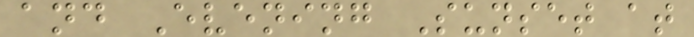and Evening Sunset at
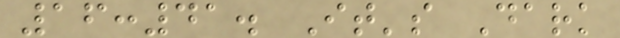16:41. It's Dark
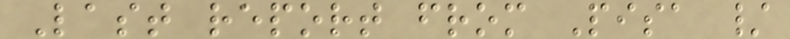Last report from Pisa /
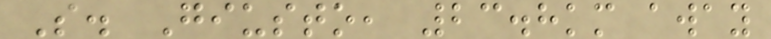S. Giusto, 23.8km away
